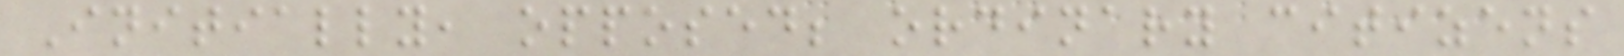Initially, opposed; ordinary citizens
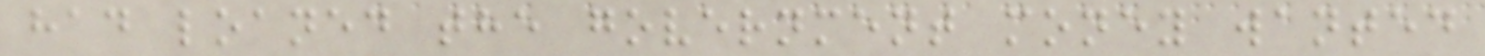had loaned the government money wanted
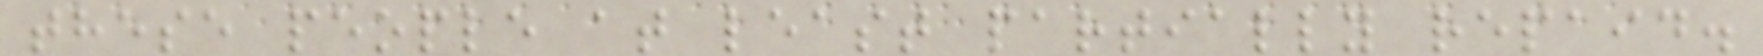these people at least partially repaid.
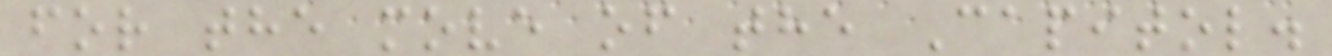for the move of the Capitol.
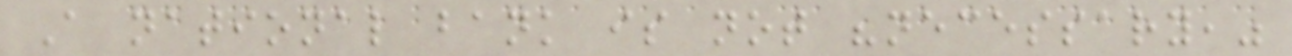A national bank is not "necessary,"
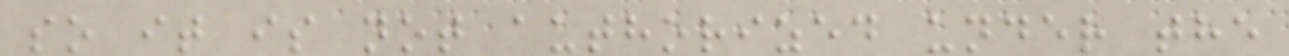so it is not authorized under the
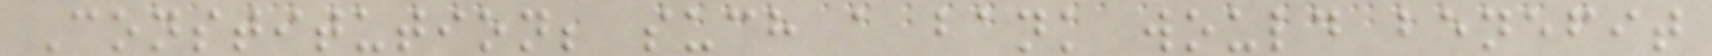Constitution; such a bank would benefit
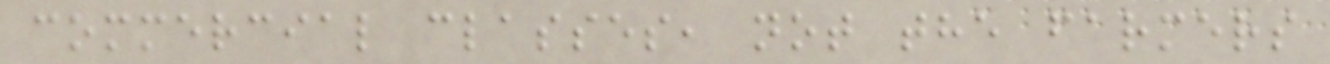commercial classes, not the farmers
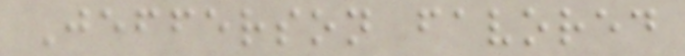Jefferson favored
